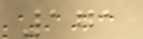171
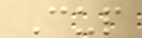Cup
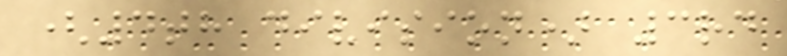(4th division) 3rd
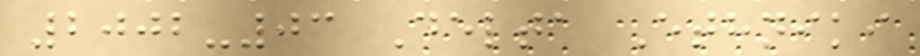2002-03 Delta Ethniki
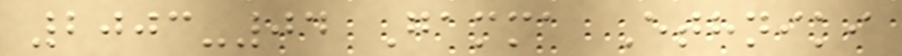2003-04 Gamma Ethniki
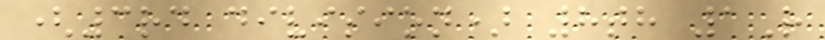(3rd division) 8th 1R
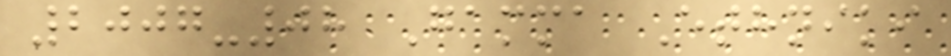2007-08 Gamma Ethniki
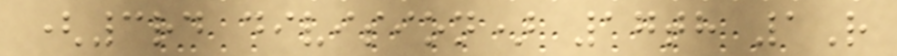(3rd division) 17th 1R
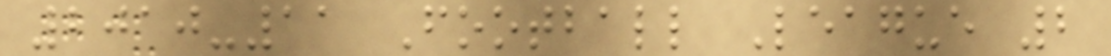2010-11 Football League 2
